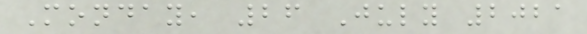Monday, 26 July 2021
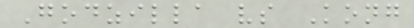Godzilla vs Kong
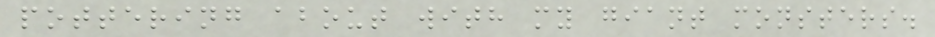pottering about with my giant monsters.
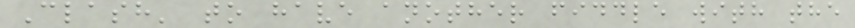Clash' to have another fiddle with the
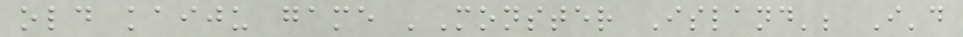old kaiju game 'Monster Island'; I'd
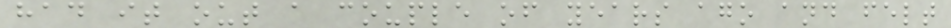had it out a couple of years ago and felt
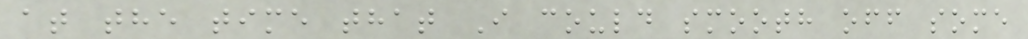at the time that I could smooth off some
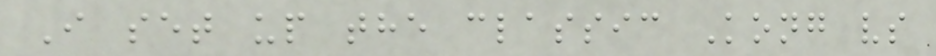I set up the classic Kong vs
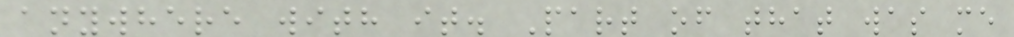anywhere with it. Part of that was me
